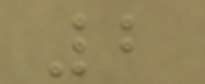2
